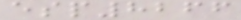esp8266
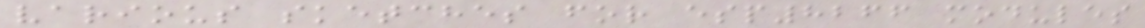various sketches for esp8266 modules
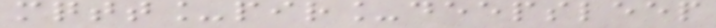mqtt_pir_deepsleep
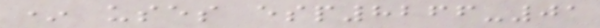* uses esp8266-01
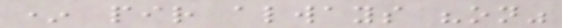* pir always "on"
